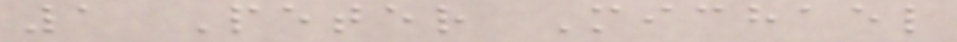1 Peter Michael
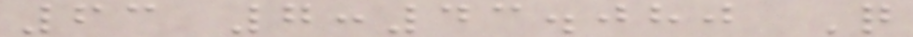63 7:43.080 Q
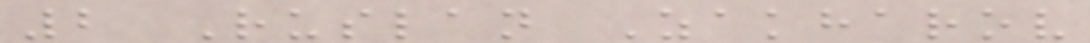2 Ruslan Zakharov
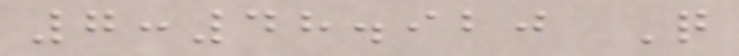7:48.920 Q
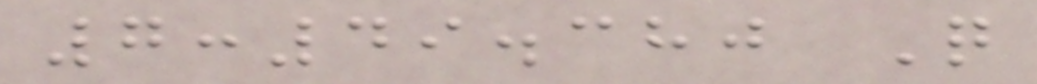7:49.380 Q
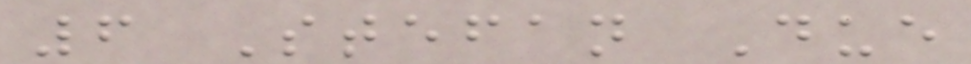6 Stefan Due
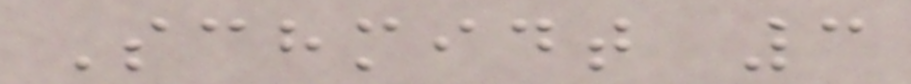Schmidt 3
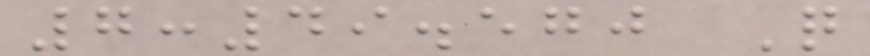7:49.570 Q
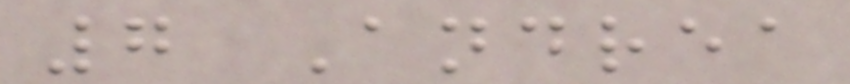7 Andrea
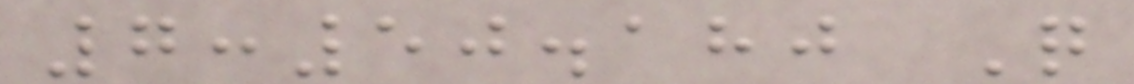7:50.180 Q
